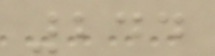244
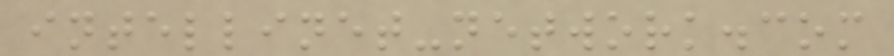intellinet-network.com
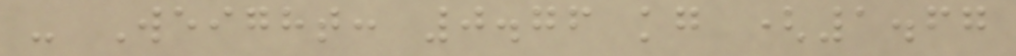- Weight: 0.76 kg (1.67
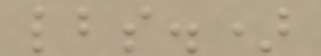lbs.)
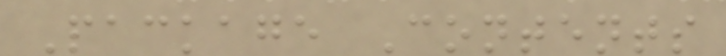Package Contents
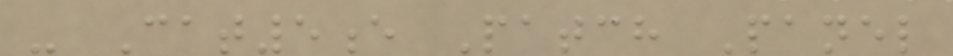- Cat5e Patch Panel
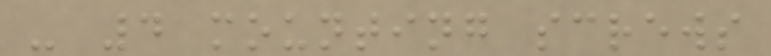- 4 mounting screws
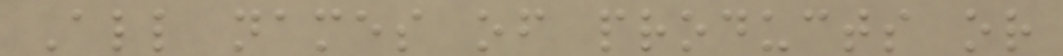All names of products or
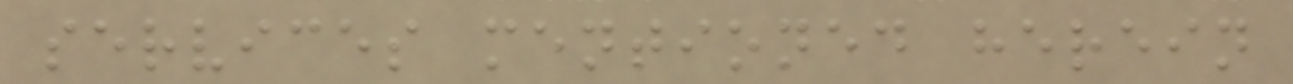services mentioned herein
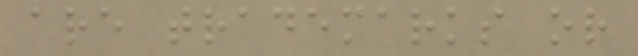are trademarks or
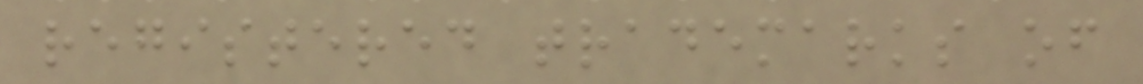registered trademarks of
